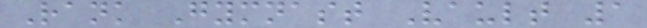Rank Gymnast Vault 1
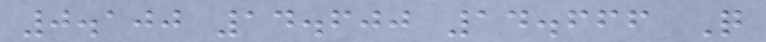0.100 14.600 14.666 Q
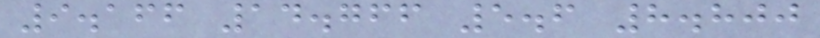9.166 14.766 5.6 8.800
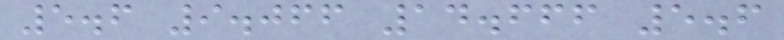5.6 9.066 14.666 5.6
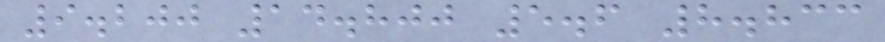9.200 14.800 5.6 8.833
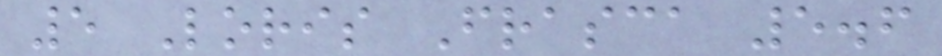5 Loris Frasca 5.6
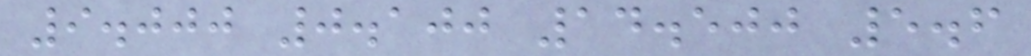9.000 0.100 14.500 5.6
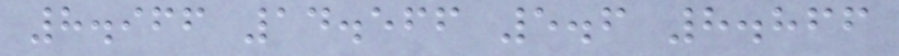8.966 14.566 5.6 8.866
